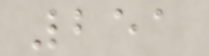251
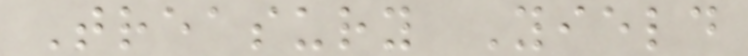Treasury Yield
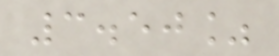3.50%
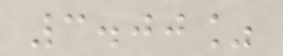3.00%
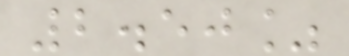2.50%
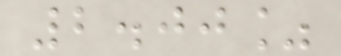2.00%
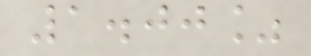1.00%
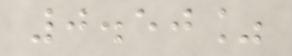0.50%
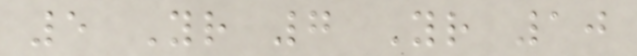5 Yr 7 Yr 10
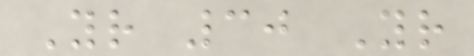Yr 30 Yr
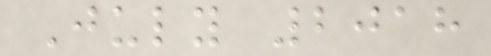July 2018
